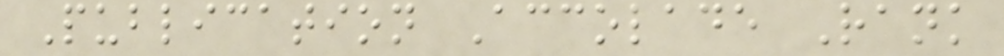Publication Accolade Rank
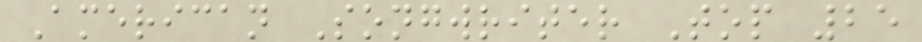American Songwriter Top 25
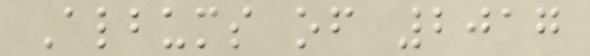Albums of 2017
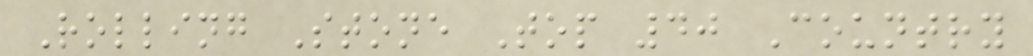Rolling Stone Top 40 Country
